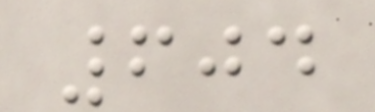604
